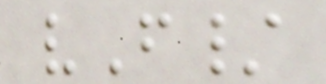vF/
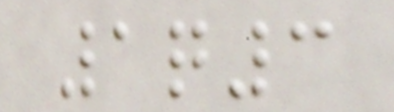1q3
